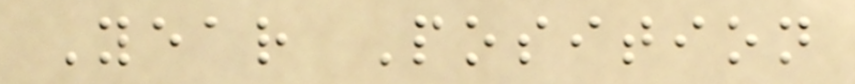Year Position
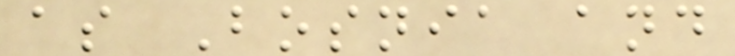as Bosnia and
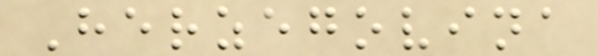Herzegovina
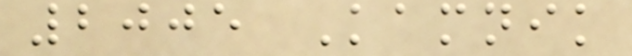2005 Kamnik
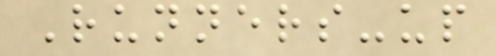Runners-up
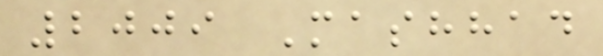2009 Mashhad
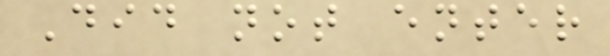Did not enter
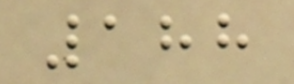188
